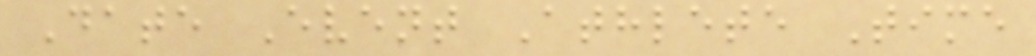Date Event Athlete Time
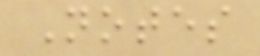Notes
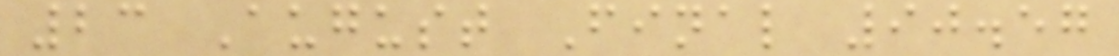23 August Final 90.57
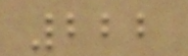222
